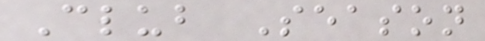Club Season
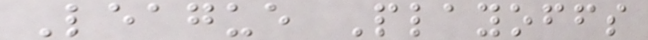League Playoffs
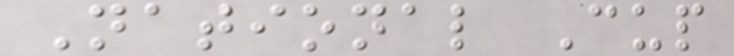National Cup
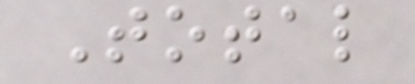Total
